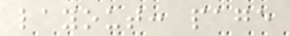layout: page
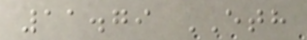11.79 ETH
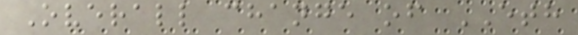Overall change of ETH
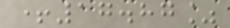+17.87%
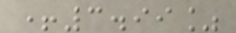+3.99%
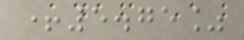+5.75%
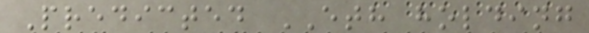Predicted ETH holding
